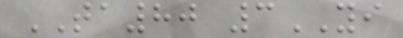TA80 3YI
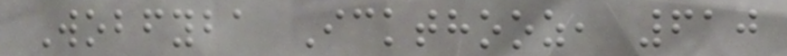Wobfyba Ickthooz, 610
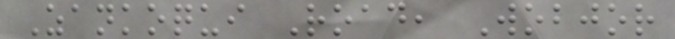Zankoqui Road, Wobjor
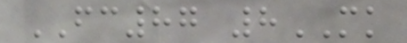FC87 8MK
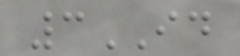3ID
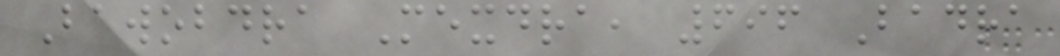Bawobdra Mexdra, 696 Badra
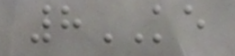8KE
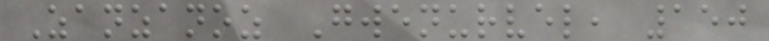Zanzanoz Gwenurvel, 150
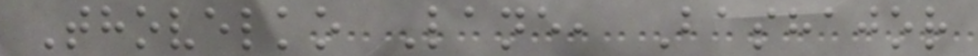Thovelko Lane, Bashajor
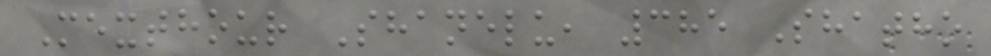Mexthour Shanelu, 385 Shatho
